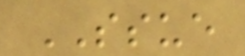SSUE
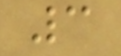3
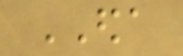EDA
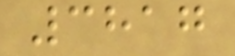3817
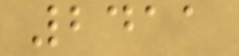2411
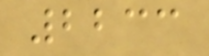2233
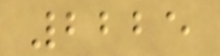2225
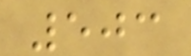503
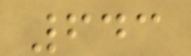643
